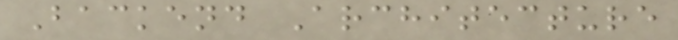Backend Architecture
